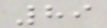89
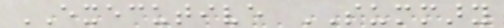EXECUTIVE SUMMARY
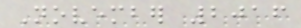November 2016
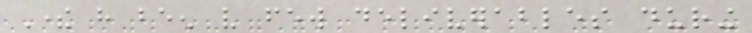There have been very few deliverables during
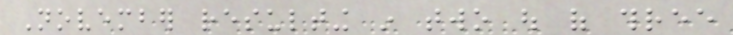November resulting in two out of three
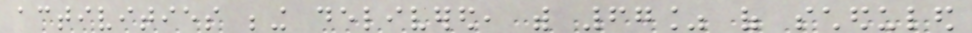activities being delivered, with 67% of scheduled
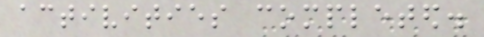activities completed.
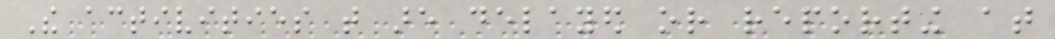The activities that are delayed or reporting at
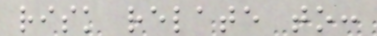risk relate to:
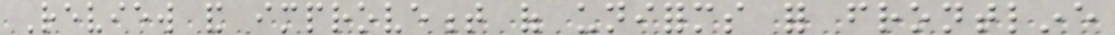Review and improvement of uniforms for frontline
